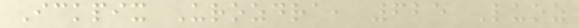Ickpix Urozdra, 625 Luoz
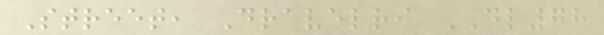Street, Dravelri DL78
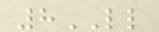8LL
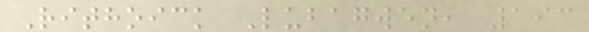Rithoick Lubagwen, 193
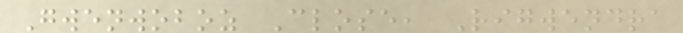Gwenwoboz Close, Rigwendra
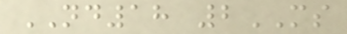ND18 2MS
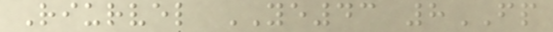Riurvel YE43 8FP
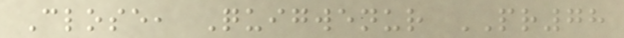Close, Quigwenur PR78
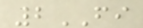2FI
